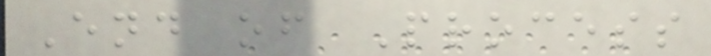End of Process
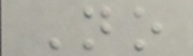No
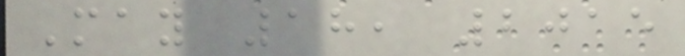May 18, 2015
